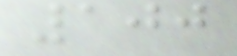100
